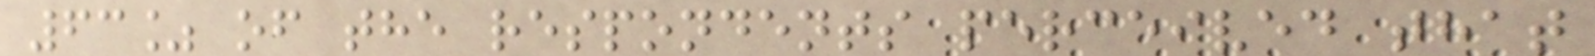63% of the respondents perceived that
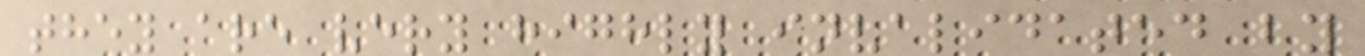they are very highly invalidated by
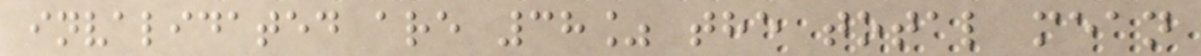invalidated are 38% the total mean
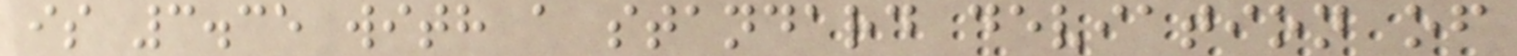is 3.35 with a standard deviation of
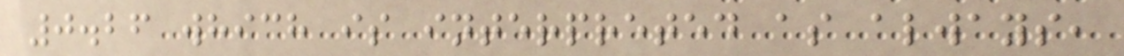0.26 which is interpreted as always,
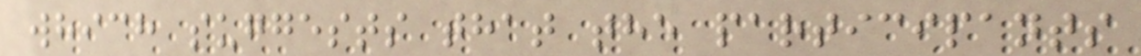which suggests that the participants
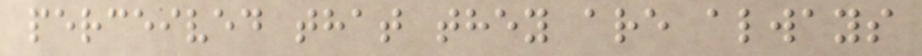perceived that they are always
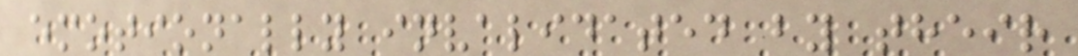emotionally invalidated by their
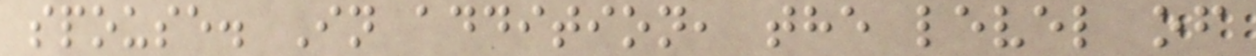spouse. In addition, the level of
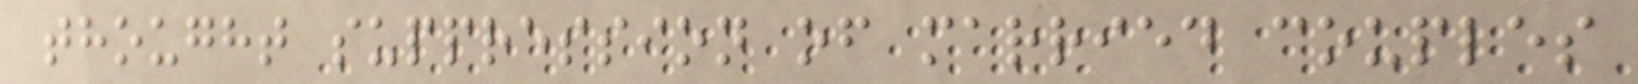thought suppression of married couples
